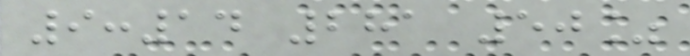9:14 281 50%
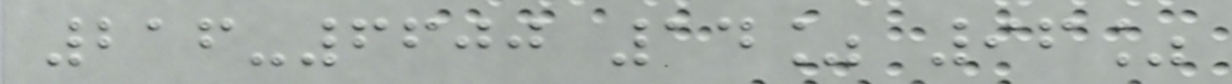216-6600 14% 96%
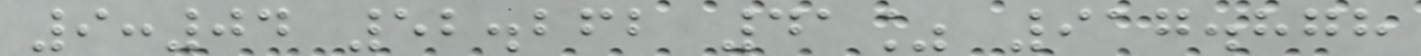9:04 52.262 41% 917.878
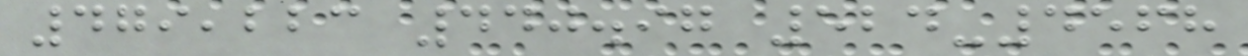479,223 440.97 524-4568
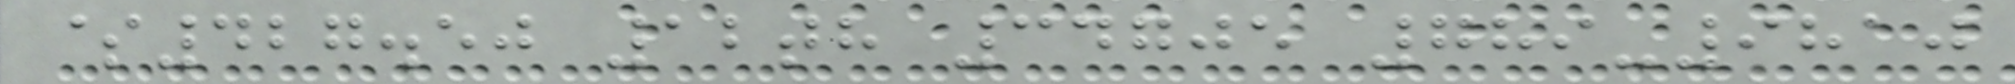$427.50 12th 34705 789-9810
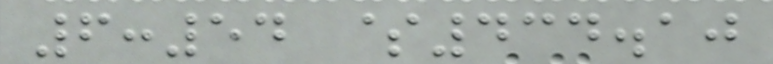6:54 $434.10
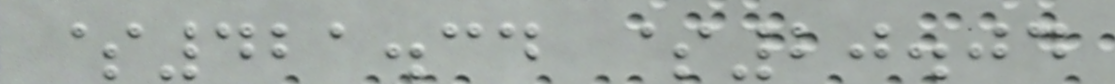$421.34 $20.04
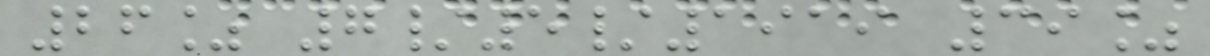26% 7/5/1919 39%
